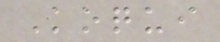Koqui
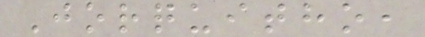Jorquitho,
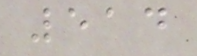514
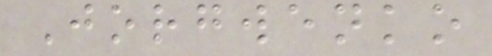Jorgwenko
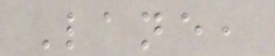Lane,
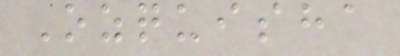Ozquisha
